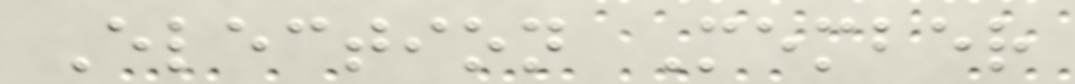Election Member
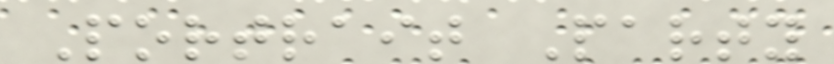Portrait Party
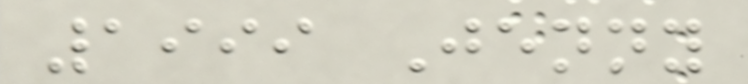1999 Jenny
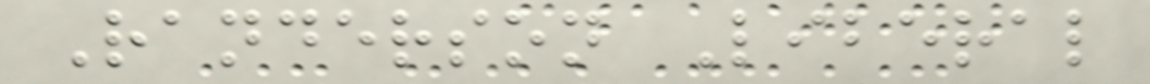Randerson Liberal
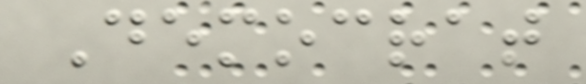Democrat
